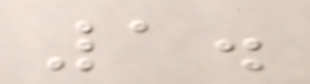1.
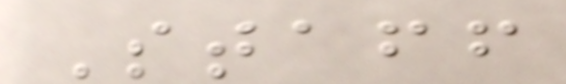Staff
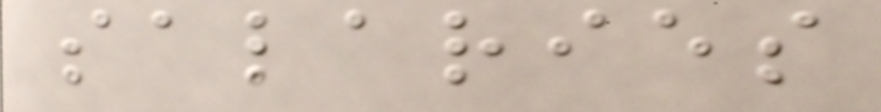salaries
